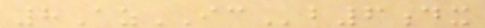8AzICb6dx
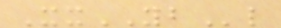XxYBl
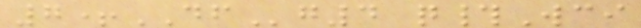7+DFg4 q#Wci
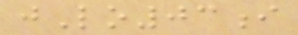jLo03i
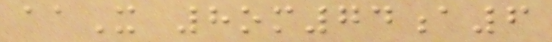aaX 8om74a6
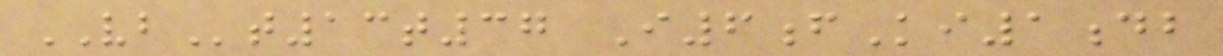VBt13t37 I6fKi1db
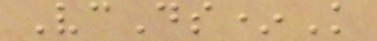VcDs*K
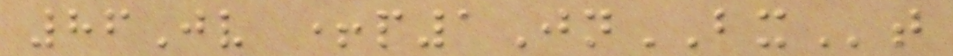86Jv +p1JnBXt
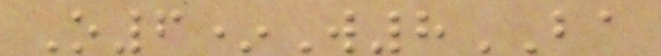O6*W8BA
